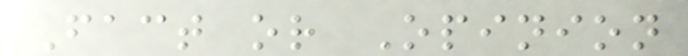Fact or Opinion
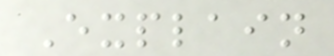Explain
